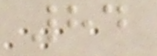84
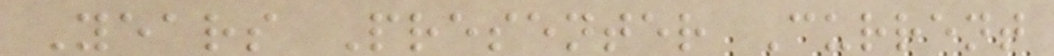Years Presenter Current
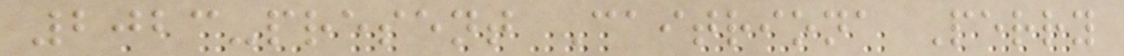2023-present Caitriona Perry
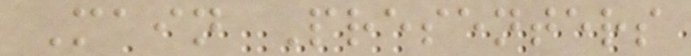Main Presenters
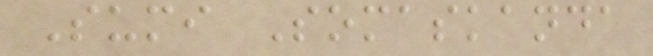Sumi Somaskanda
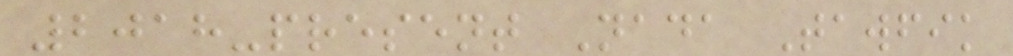2018-present Nada Tawfik
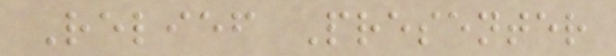Relief Presenter
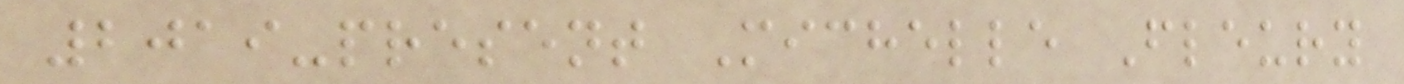2019-present Michelle Fleury
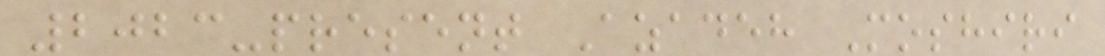2023-present Azadeh Moshiri
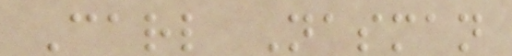Carl Nasman
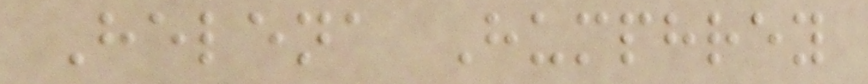Helena Humphrey
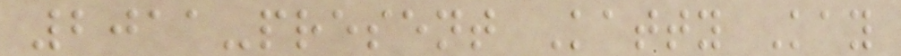2011-present Katty Kay
